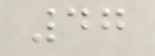47
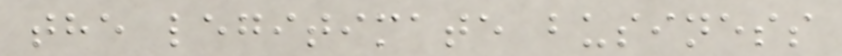the legitimate business
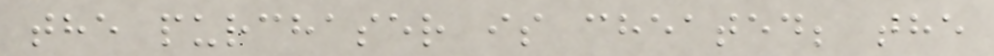the purchaser is cheated; the
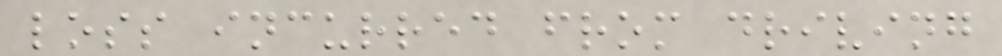loss incurred from driving
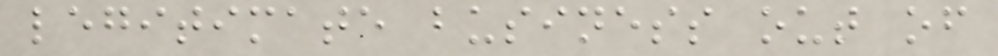legitimate business out of
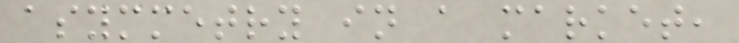asymmetry in a market,
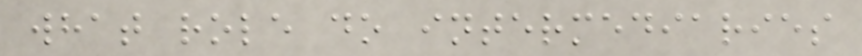what role do intermediaries
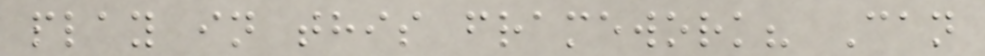play in this framework? Can
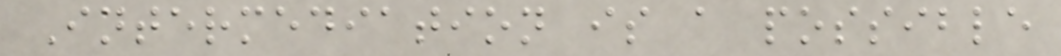Intermediation is a possible
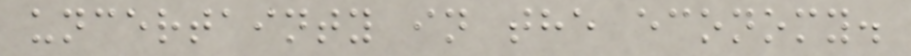uncertainty in the economy.
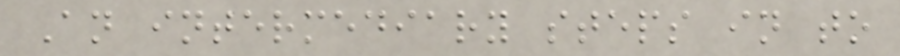An intermediary steps in to
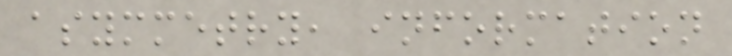asymmetry, information
